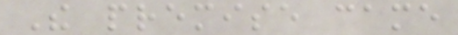The premise came
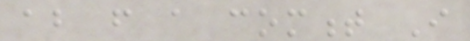about from a comment I
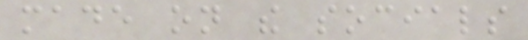made on the socials
